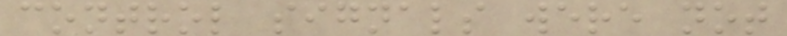control signals were not
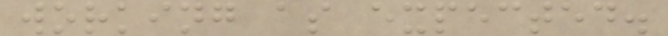working as expected.
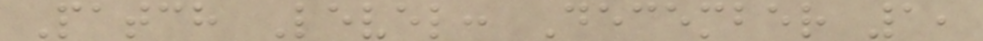Patch Level: December 1,
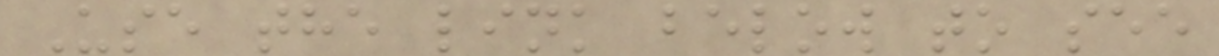Use the link below to see
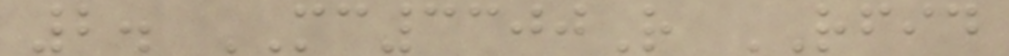2. MC3300R RFID
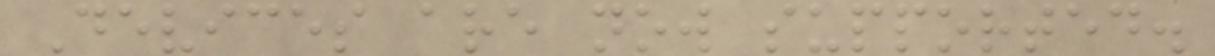Devices are now supported.
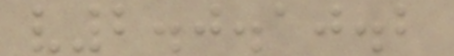v2.0.10.2
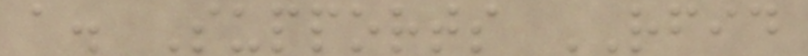a. Supports RFID
